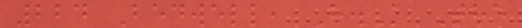224 Bedwell, H.K The
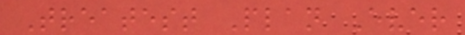Treatest Plan Ever
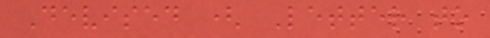Devised ( Letter to
